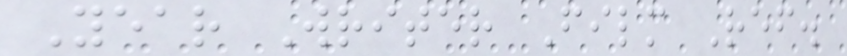Year Writer Film Ref.
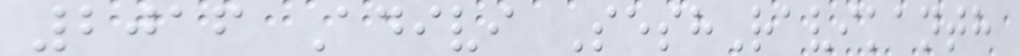2016 Adivi SeshRavikanth
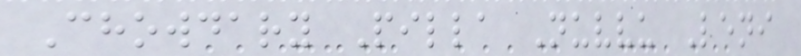Chowdary Pilla Nuvvu Leni
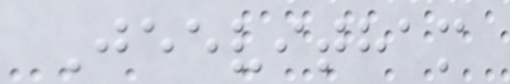Jeevitham
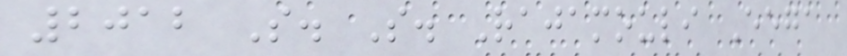2012 S. S. Rajamouli Eega
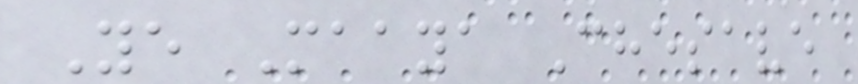Ye Maaya Chesave
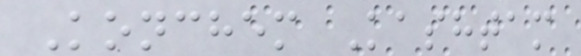Konchem Kashtam
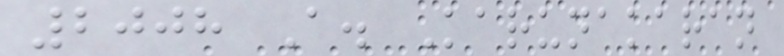2008 A. Karunakaran
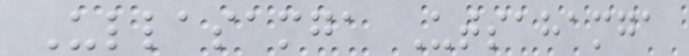Ullasamga Utsahamga
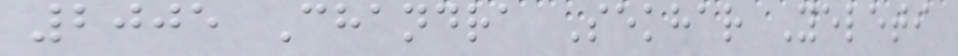2005 Chandra Sekhar Yeleti
